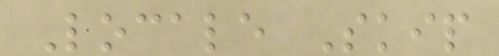Locale Skip
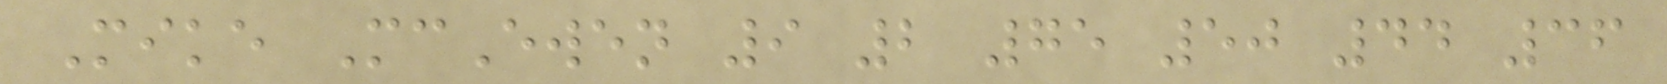Mike McEwen 9 2 75 50 44 36
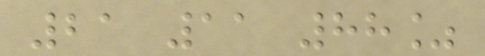21 11 88%
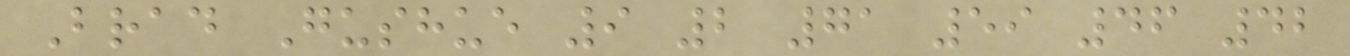Brad Gushue 9 2 71 59 46 42
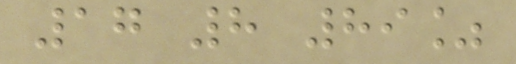17 8 89%
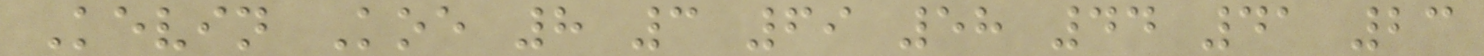Kevin Koe 8 3 69 58 44 41 23
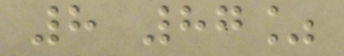8 87%
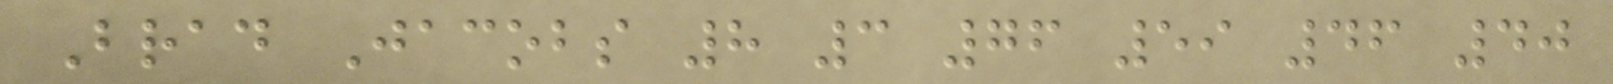Brad Jacobs 8 3 76 59 46 40
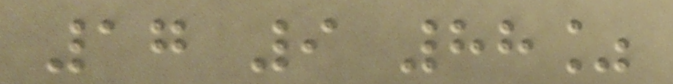17 9 88%
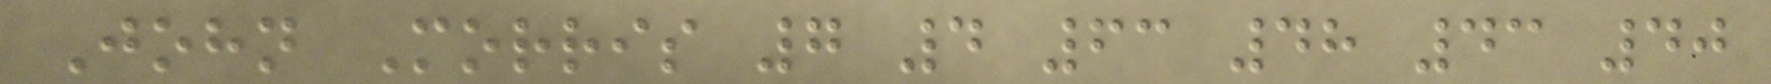John Morris 7 4 63 48 43 40
